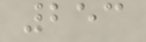253
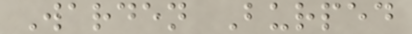Warden Burped
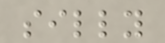silly
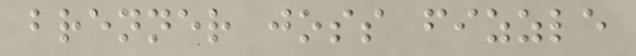brenner joss fizzle
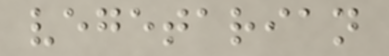vegetarian
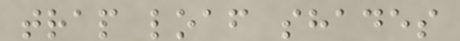trap loaf shades
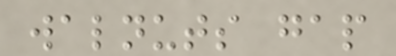walnuts gap
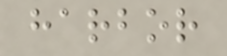harbor
